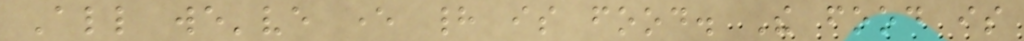All we've ever had is food. The food is
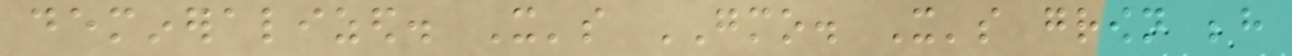demineralized. It's GMO. It's grown behind
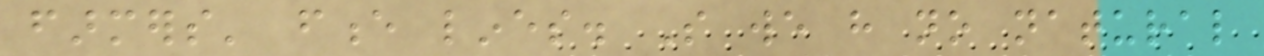farmers' fence lines. So we have no natural
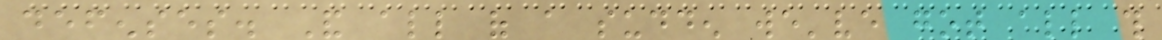defenses. And all of a sudden we've got all this
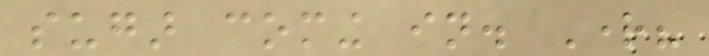sugar coming in. Right?
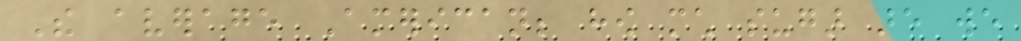The average American; how much sugar are we
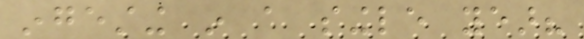ingesting in a single year?
